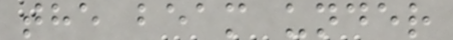the beam under
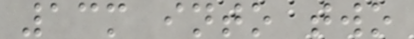13m into two
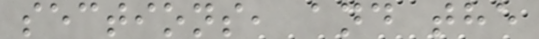sections, and the
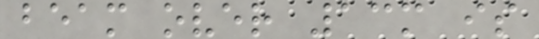beam over 13m is
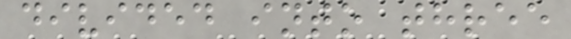divided into three
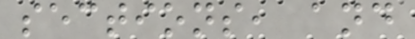sections, and
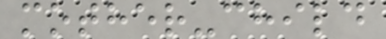mother-child
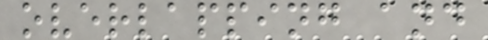overlapping and
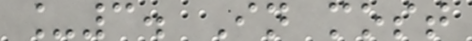_3. In most
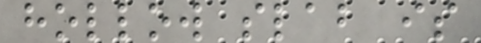hollow slab is
